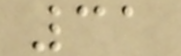31
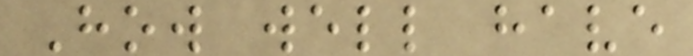How well have
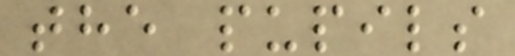the pupils
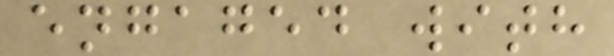engaged with
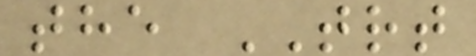the TRT
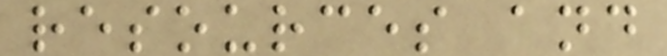resources and
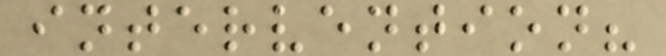intervention?
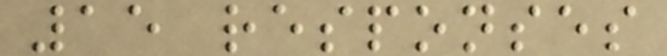15 responses
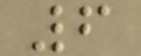6
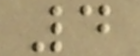4
